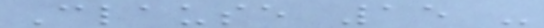Clause 15 -
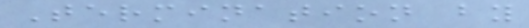Termination by
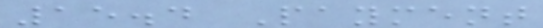15.4 Payment
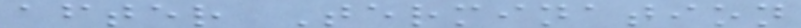after Termination
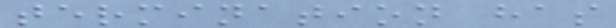termination has
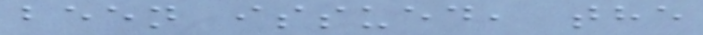been issued, the
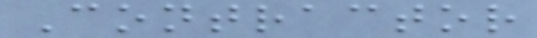Contractor
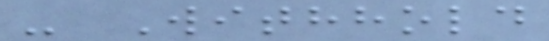- Withhold
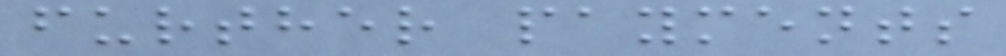further payments
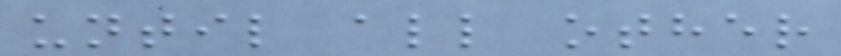until all other
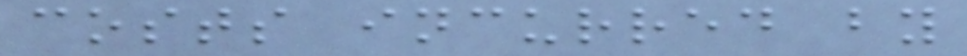costs incurred by
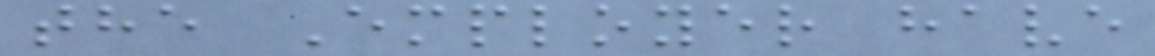the Employer have
